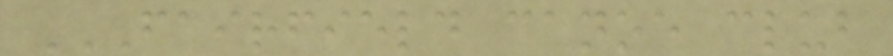FAIRFIELD CANOE CLUB
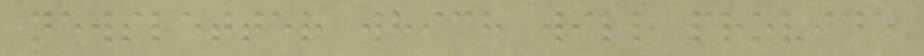newsletter which will provide
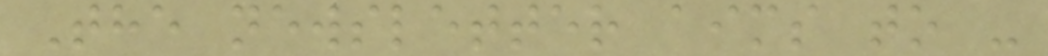The newsletter aims to -
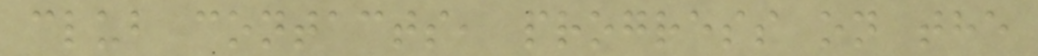club contacts, progress on the
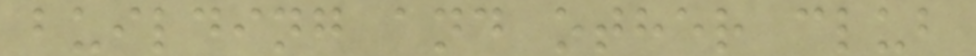building and other club
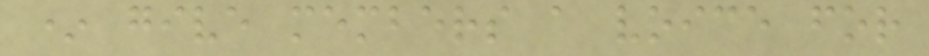* give members a voice for
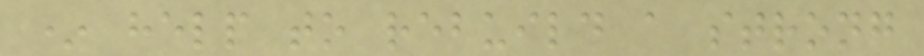* help to rebuild a strong
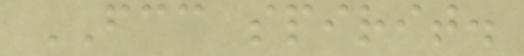FCC spirit.
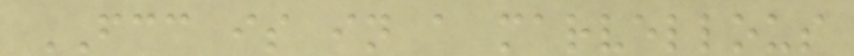FCC is in a marvellous
